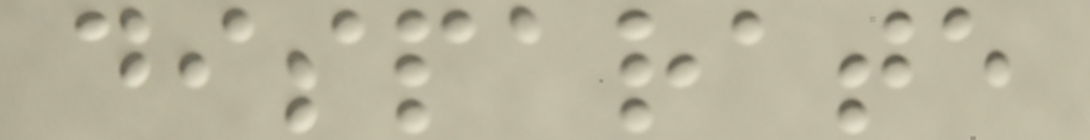disparate
